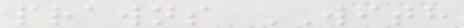prawns WITH
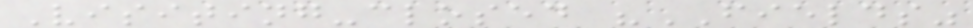Visiting-closed "FIELDS"
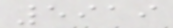5919
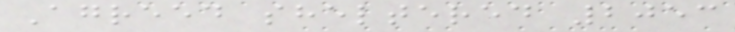Agreed sheltered 2053
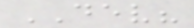DEV?
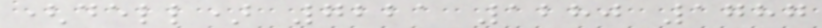(dell) 7221 1280 1787
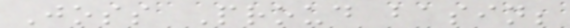Joss Proud basin;
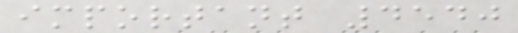important 4540
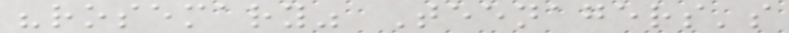"rosemary" Teenagers's
